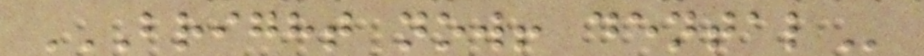BRIGHT NOW! DENTAL
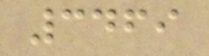3469
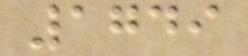1749
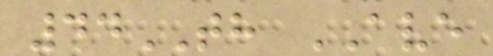44TH AVE
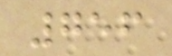756
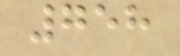758
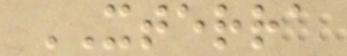XTERRA
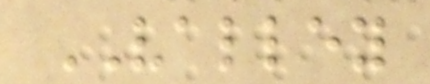VALLEY
